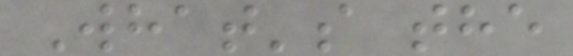What's the
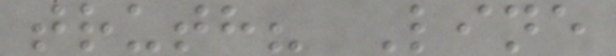truth? Line
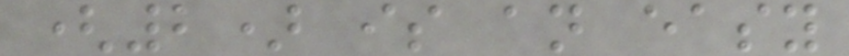(2) is an easy
